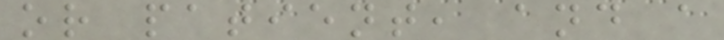or patient, and a
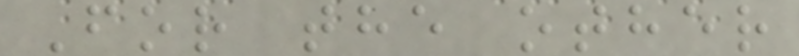For the other
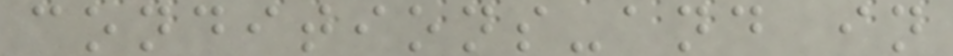conditions-and in
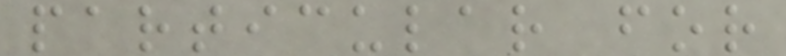particular for
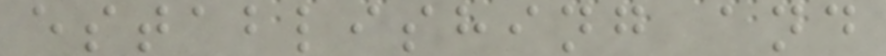establishing and
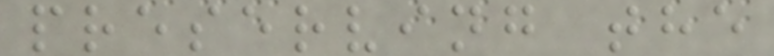preserving the
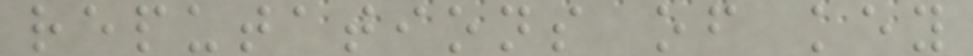reputations of key
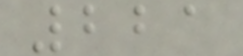221
